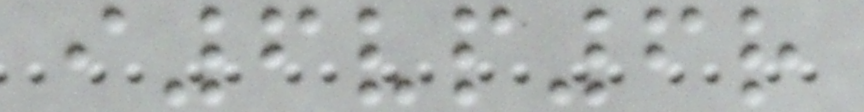i6vp6r
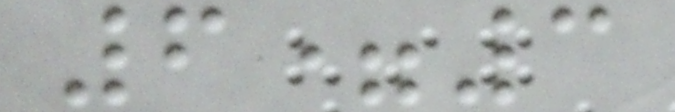6=3
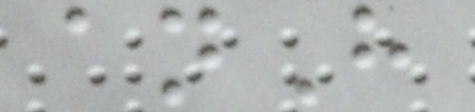anH
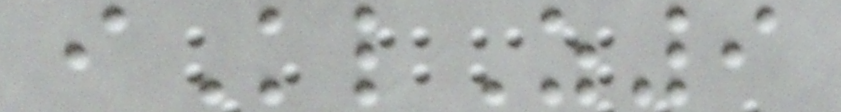iKlZ9
